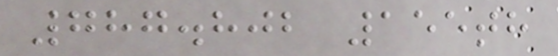787.802 155th
